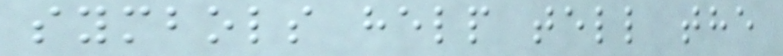symbols help tell the
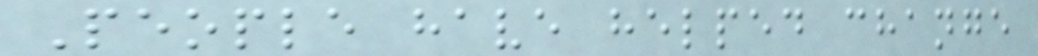People have helped change
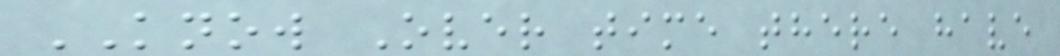KNOW Over time there have
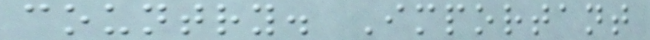country. Important
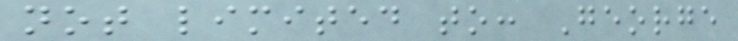not limited to: George
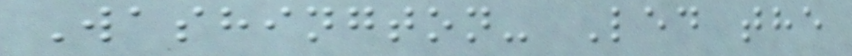Washington- Led the
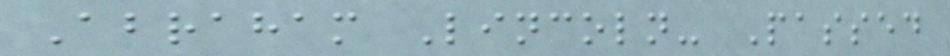Abraham Lincoln- Passed
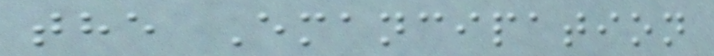the Emancipation
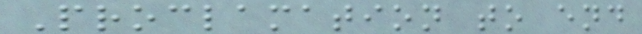Proclamation to end
